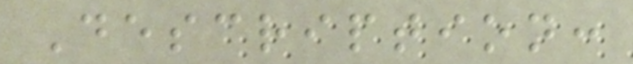Description:
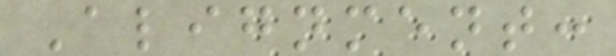Alignment:
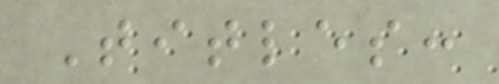Titles:
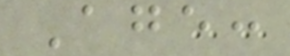Age:
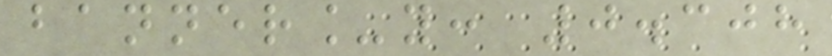banner_y: 0.308
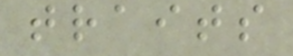traits
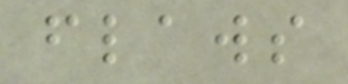flaws
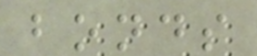bonds
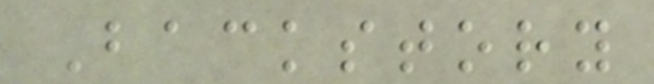Backstory
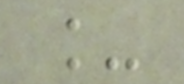_
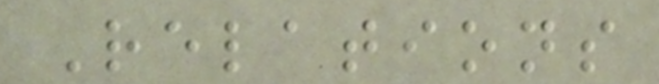Relations
